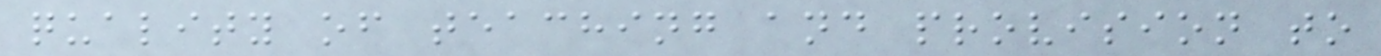quality of teaching and provision to
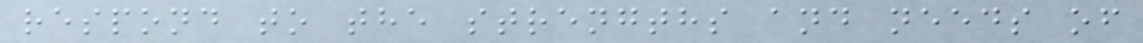respond to the strengths and needs of
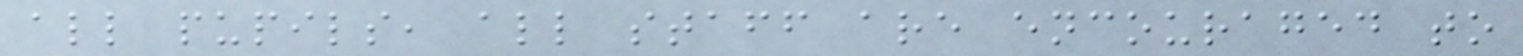all pupils, all staff are encouraged to
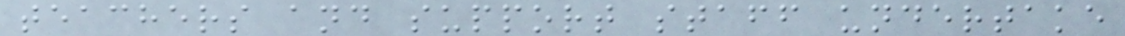teachers and support staff undertake
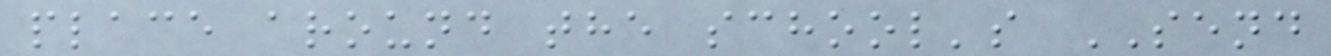place around the school's SEND
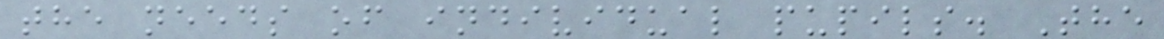the needs of individual pupils. The
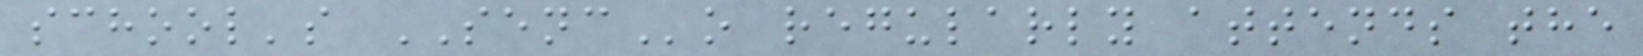school's SENCo regularly attends the
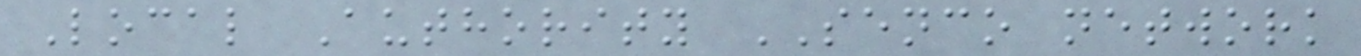Local Authority SENCO network
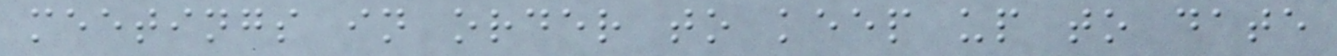meetings in order to keep up to date
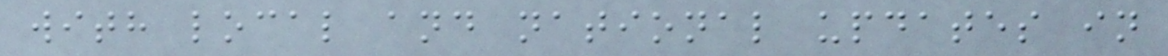with local and national updates in
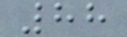88
